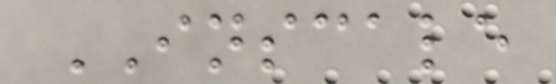INSCALE
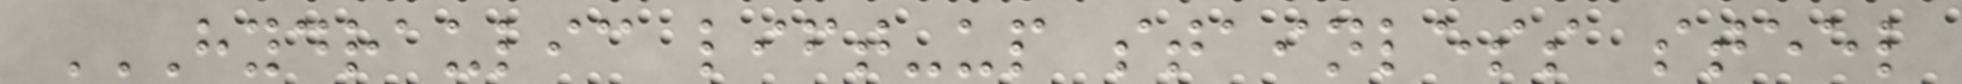HYDRAULIC LIFT-UP STAINLESS STEEL
